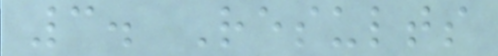3. Results
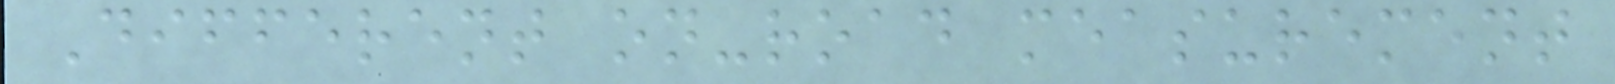Different on-road measurement
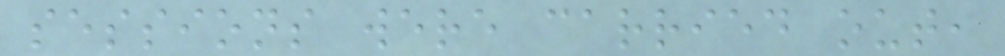sessions were carried out,
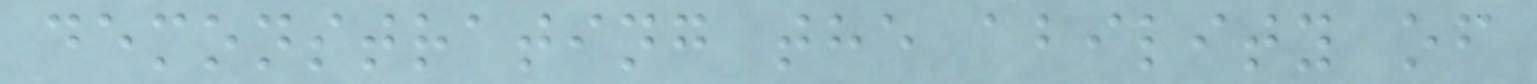demonstrating the ability of
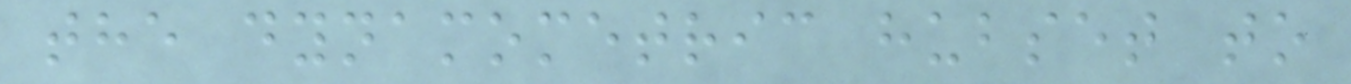the dynamometric hubset to
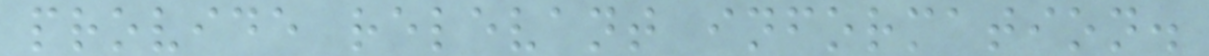provide relevant information.
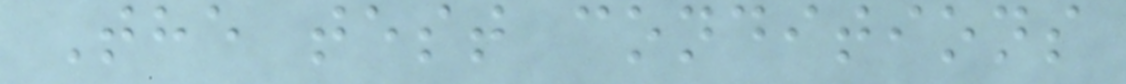The test conditions
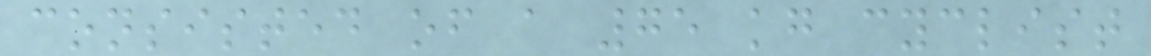consisted of a 75 kg cyclist
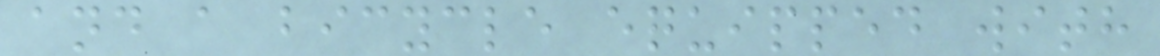and a bicycle equipped with
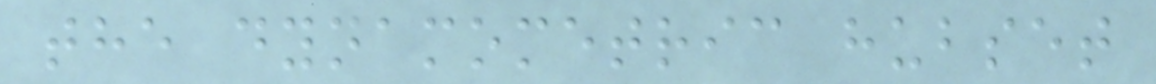the dynamometric hubset
